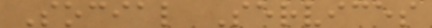Social Services
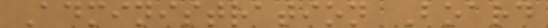Administration Board
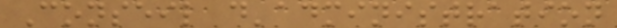Conseil d'administration
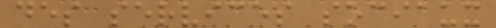des services sociaux
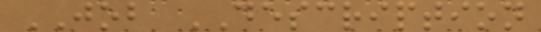JOB DESCRIPTION
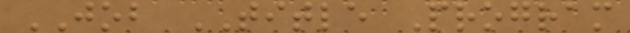JOB TITLE Program
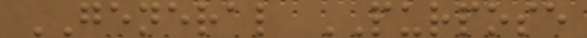GENERAL PURPOSE
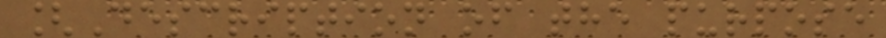[Description of the purpose
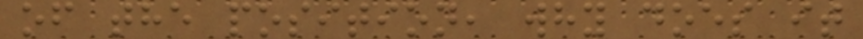of the position, why does it
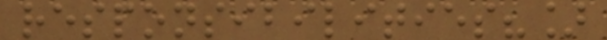responsibilities?]
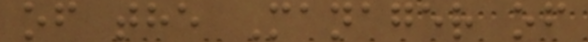of the Manager of
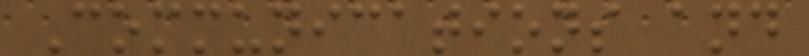Communications and
